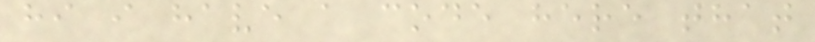hi i have a code here that
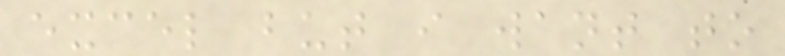excel but i want to
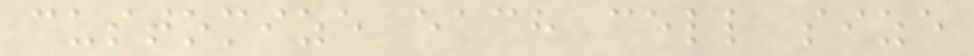customize each cell size
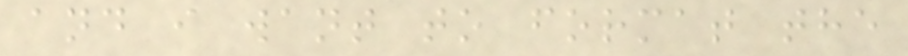and i want to format the
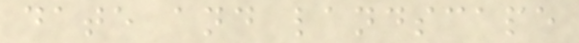date and landscape
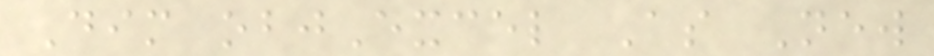Dim objExcel As New
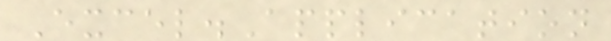Excel.Application
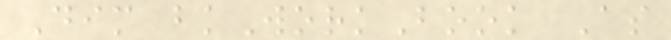Dim bkWorkBook As
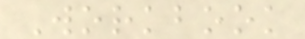Workbook
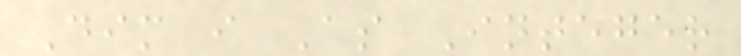Dim i As Integer
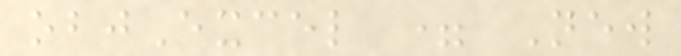objExcel = New
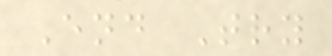End Try
